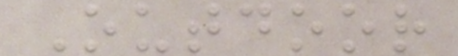Outdoor
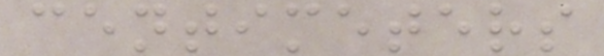centimeters
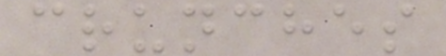crunches
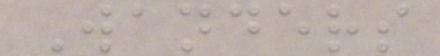Wanders
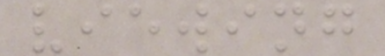viewing
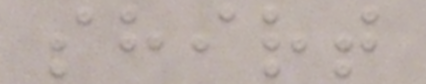shirt
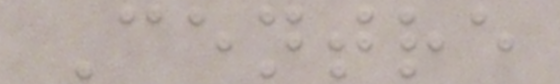Centre
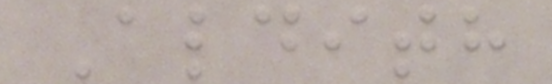Aldith
